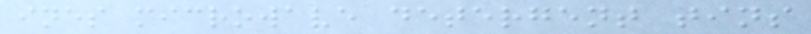ines microwave detergent tins
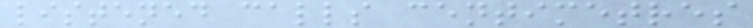listened calls centimetres
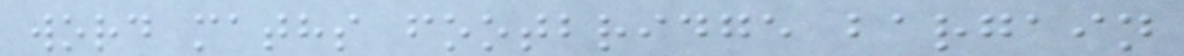word maths footbridge bargain
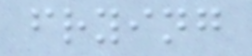frying
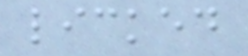licked
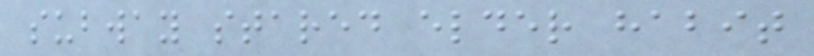subway stared elder habit
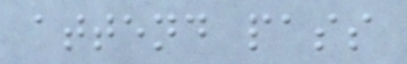attend pass
